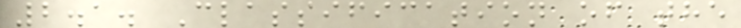2.1. Classification of the
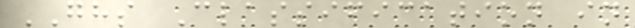GHS Classification in
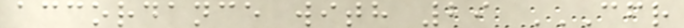accordance with 29 CFR
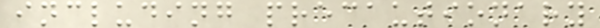including precautionary
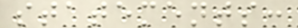statements:
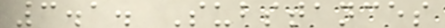3.1. Substances
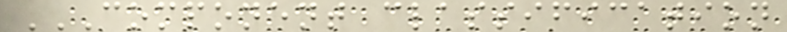COMPONENT CLASSIFICATION
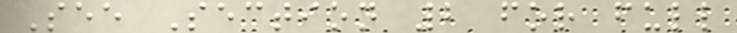See Section 2 for full
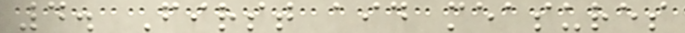4. First aid measures
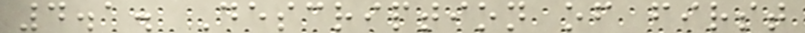4.1. Description of first
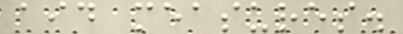aid measures.
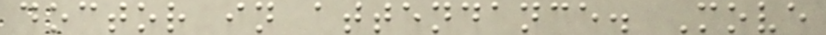doctor in attendance. Move
